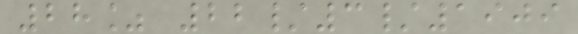28% 22/3/1909
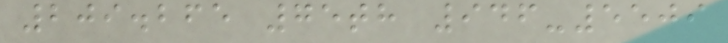209.265 75th 946-5509
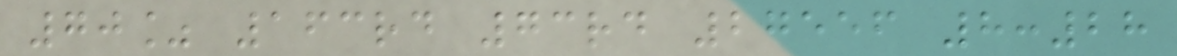70% 163rd 73rd 27556 8:28
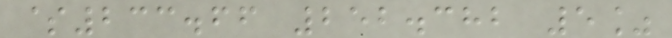$233.66 252.382 5%
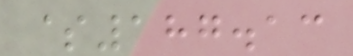$187.13
